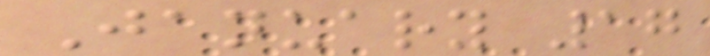January 17
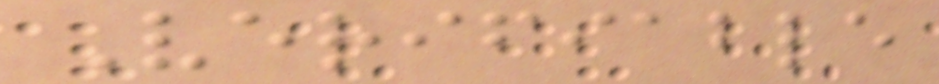Verifiable
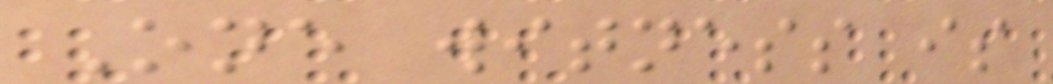One witness is
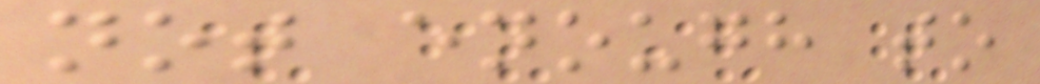not enough to
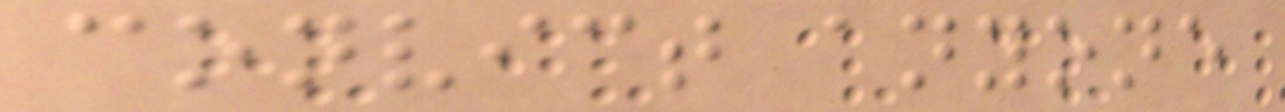convict anyone
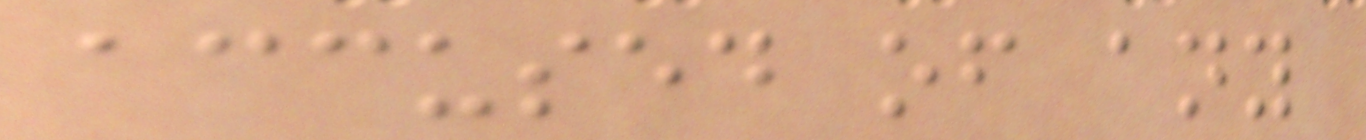accused of any
